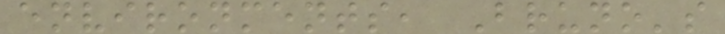environments, Bruno's
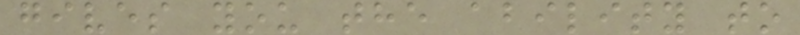gives you the ability to
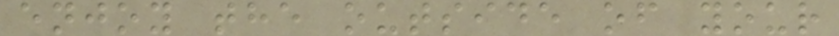enjoy the outside of your
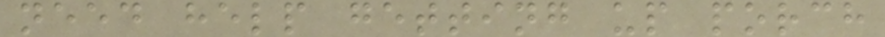need help getting up porch
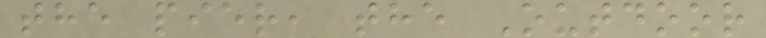the pier, the Outdoor
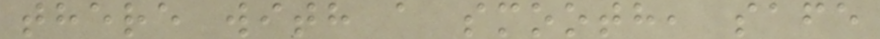there with a smooth, safe
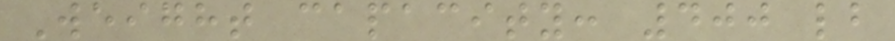Weight capacity: 400 lb
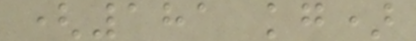(181 kg)
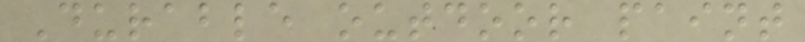Durable outdoor paint
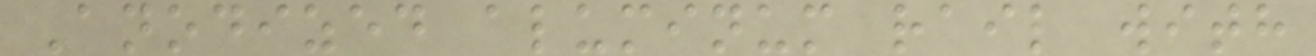Anodized aluminum rail with
